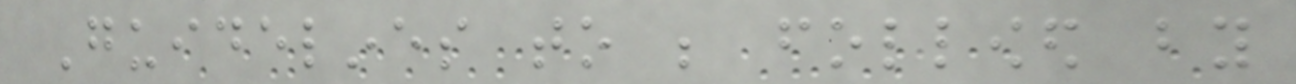Guidelines to be followed by
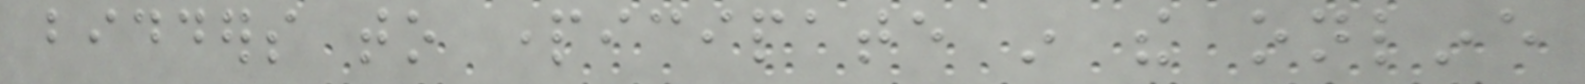bidders to participate in the online
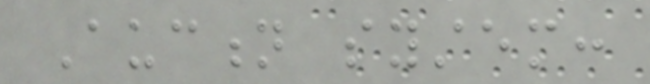Auction system:
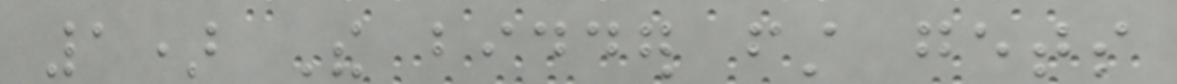1) The bidder first gets
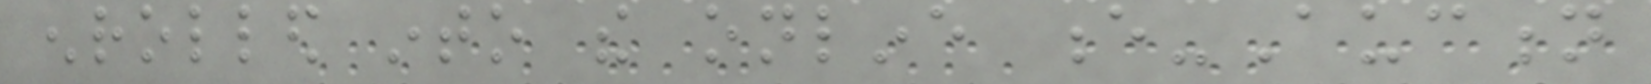enrolled into the online e-Auction
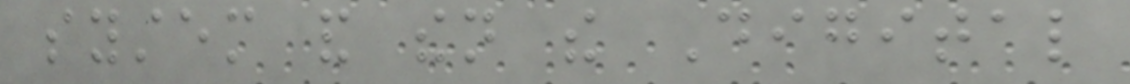system and then the Digital
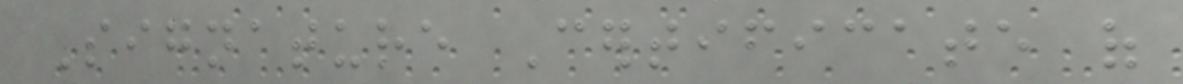Signature Certificate of
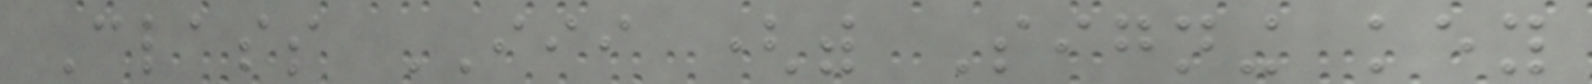Class III (with Signing key
